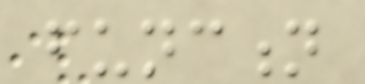function
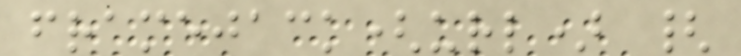framejack(url) {
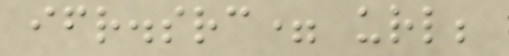ifr.src= url;
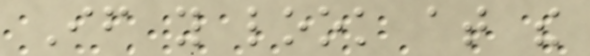If you look at the
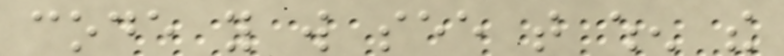code you will see that when the
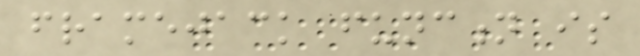framejack function is
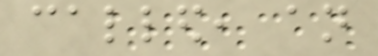called, an
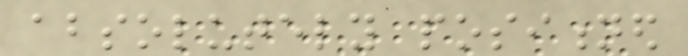absolutely positioned
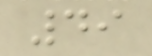49
